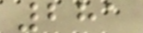281
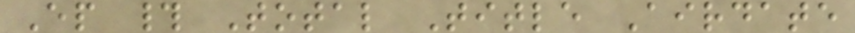Ep # Total Title Airdate
